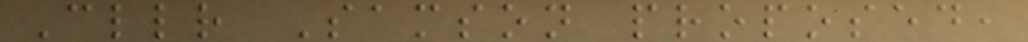Cllr Samson proposed,
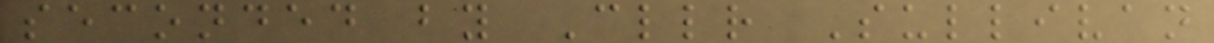seconded by Cllr Sullivan
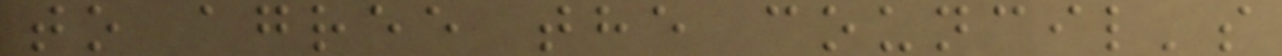to agree the council's
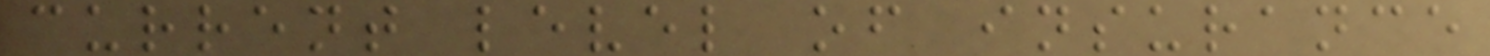current level of insurance
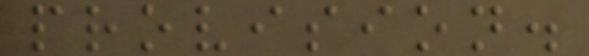provision.
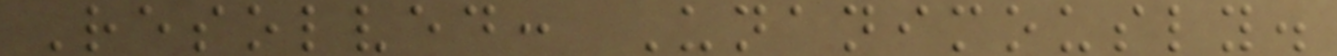Resolved: Unanimously.
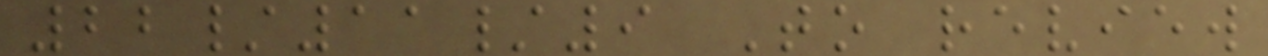22/11/9 To review
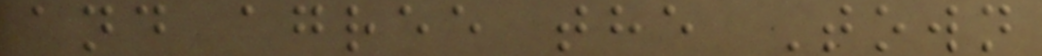and agree the Town
